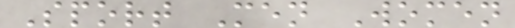Sport Men Women
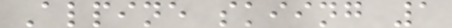Alpine skiing 1
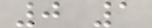0 1
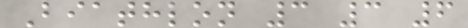Biathlon 3 3 6
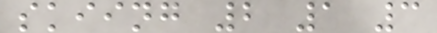skiing 2 1 3
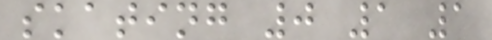skating 0 1 1
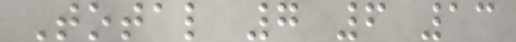Total 7 6 13
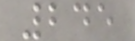245
